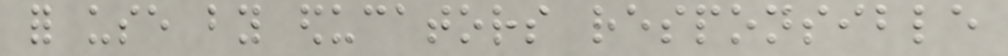for use by educators responsible
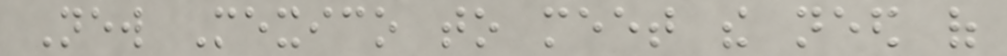New Mexico to meet the need of
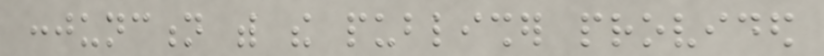conjunction with the publisher provided
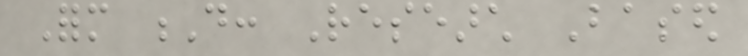Form D: Research Based
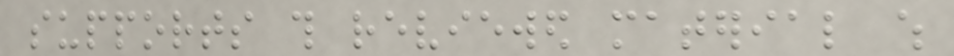supports this reviewed material which
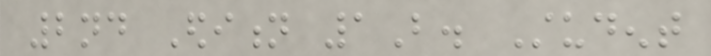2nd Edition 1B. Student
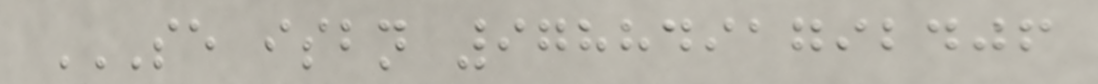SE ISBN 9788491792406
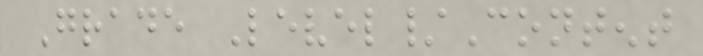Grade Level/Content
